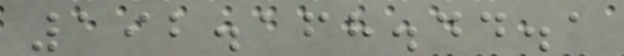192.168.44.1
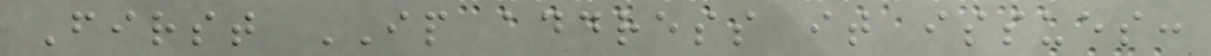First IP address it issues:
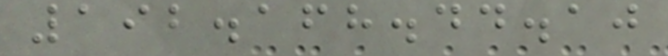192.168.44.10
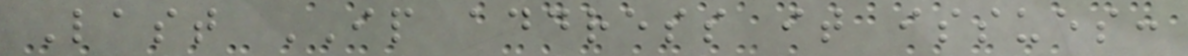Last IP address it issues:
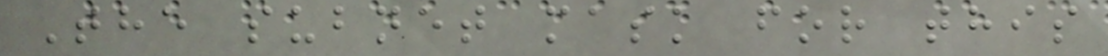The subnet mask for this
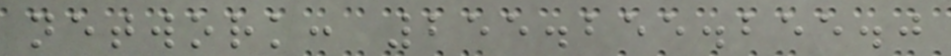network: 255.255.255.0
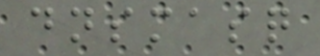dnsmasq
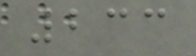233
